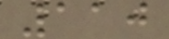110
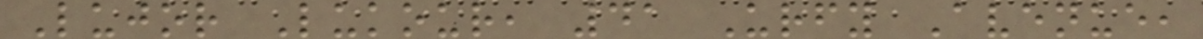Lujor Lukour, 41 Urfy Avenue,
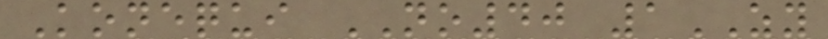Konequi NO40 1ZY
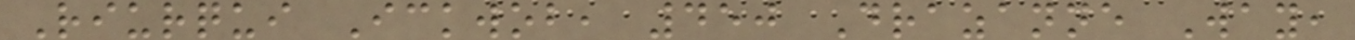Riurqui Ickwob, 450 Drazanne Way,
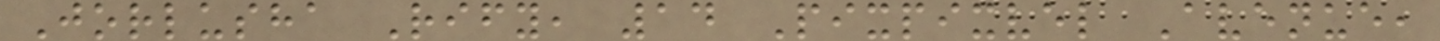Jorlusha Rify, 14 Pixpixvel Avenue,
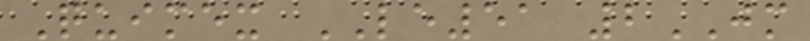Quimex LE51 2JM
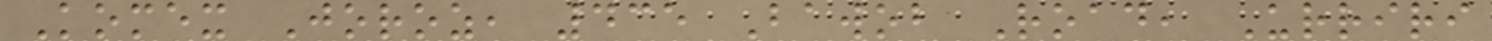Komex Joroz, 435 Bawob Road, Urriri
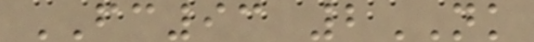FC93 2NK
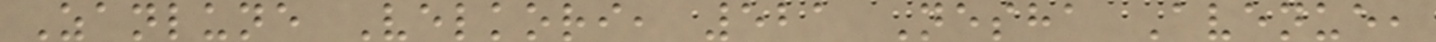Zanlune Velkori, 521 Nesha Avenue,
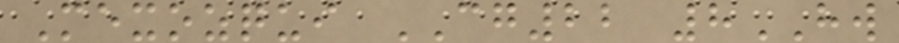Mexozqui CG22 8HW
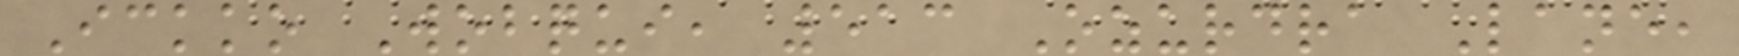Ickko Wobqui, 513 Ozurdra Lane,
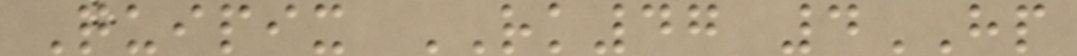Quipix RK47 4HP
